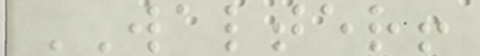WALTER!
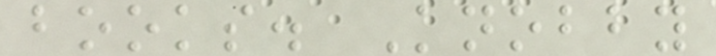books. Knobby
